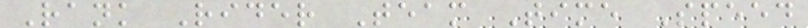Rank Rider Team Time Speed
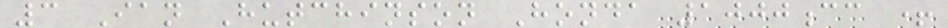3 Ian Hutchinson Honda 1000cc +
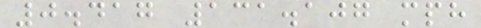0.417 131.107 mph
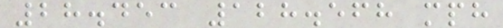28.453 128.568 mph
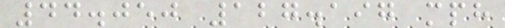44.050 127.197 mph
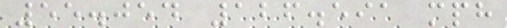55.054 126.591 mph
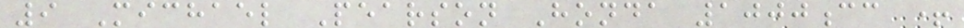9 Michael Pearson Honda 1000cc +
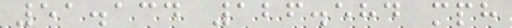51.134 126.584 mph
